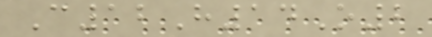C12H14O2
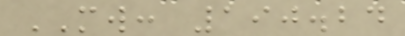MW: 190.24
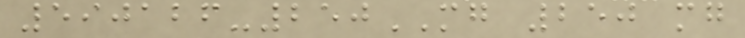590126-250MG 250 mg
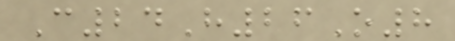C24H26O8
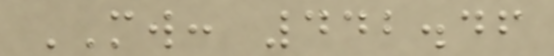MW: 442.46
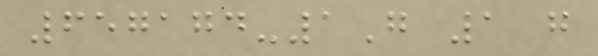657174-1G 1 g
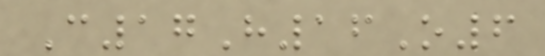C17H16O6
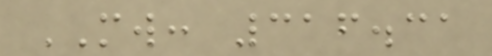MW: 316.31
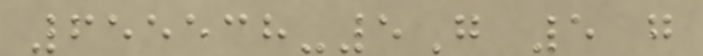655538-5G 5 g
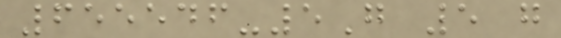655546-5G 5 g
